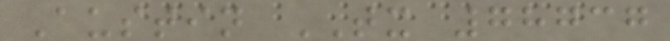Austin TX 78737
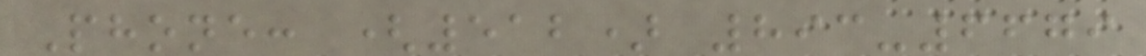Phone: (512) 893-6679
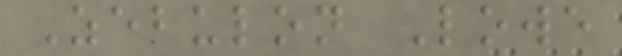Zebulon Lowe
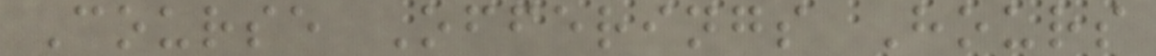Course Offerings Hours
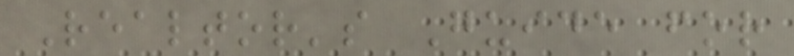Realtor's Guide for
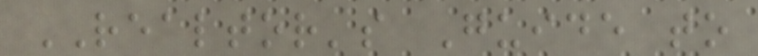REALTOR's Guide to
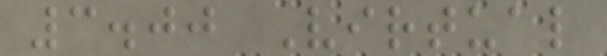3.00 Virtual
